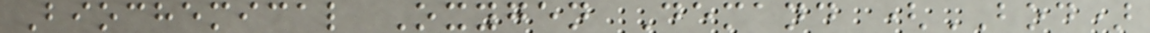Biochemical Oxygen Demand (BOD)
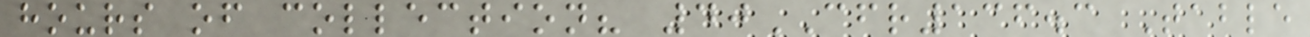hours of collection? 40CFR136.3 Table
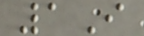1I
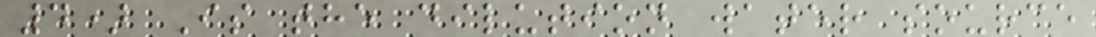4) Is the dilution water source
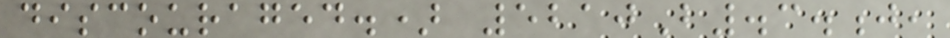discouraged.) 5210B.3.j,
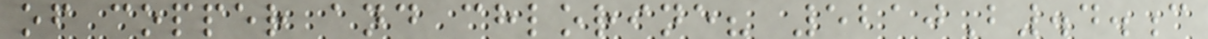of copper and chlorine? 5210B.4.c
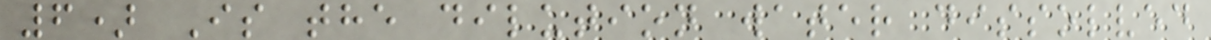6) Is the dilution water dissolved
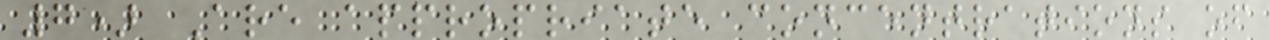7) Are appropriate concentrations of
